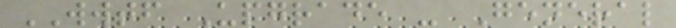WWTF Upgrade - General
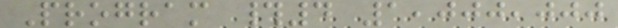Program #4 1,000,000
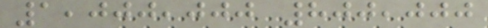1,000,000 800,000
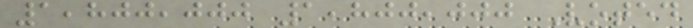1,800,000 1,800,000 Voted
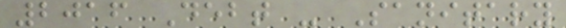2016 Debt - Sanitary
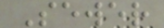Sewer
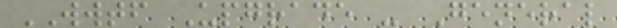WWTF Upgrade - General
